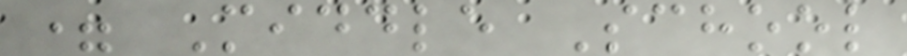= Middle School
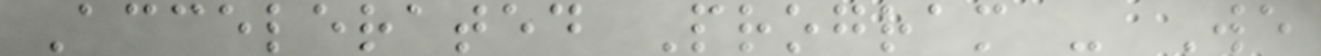Accelerated Program - We
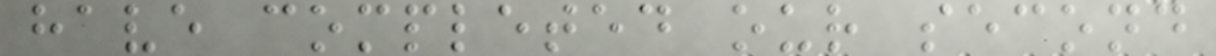have completed our second
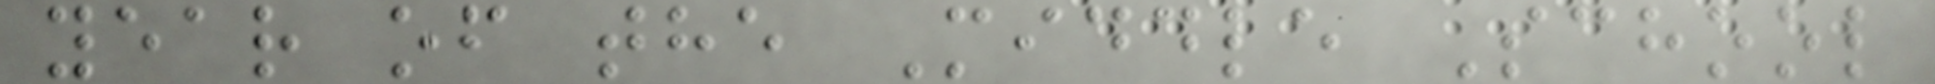year of the Middle School
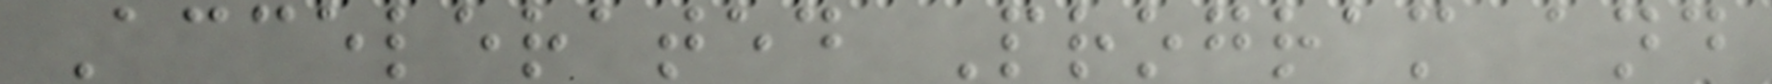Accelerated Program and
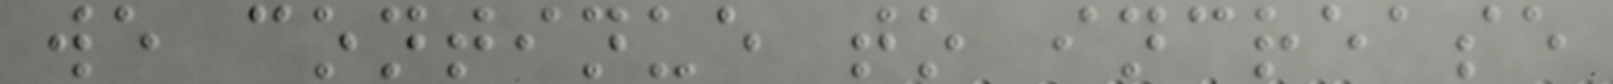we continue to increase
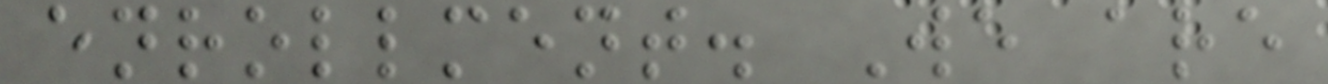enrollment. We are
